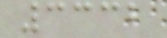3332
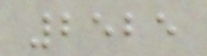2525
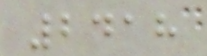2418
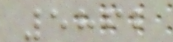5862
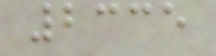2335
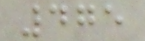475
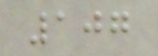107
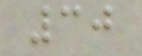30
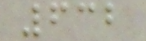632
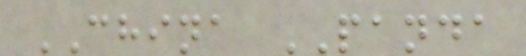CHINA PANDA
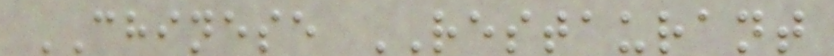CHINESE RESTAURANT
